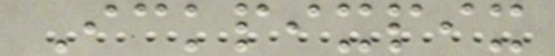Ickpixpix
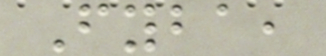Fyba,
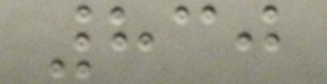830
